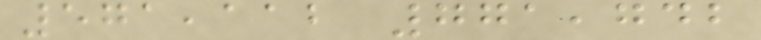571,112 771,742
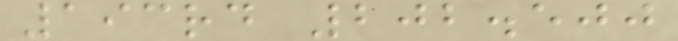193rd 202.500
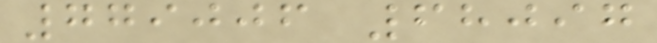779006 68097
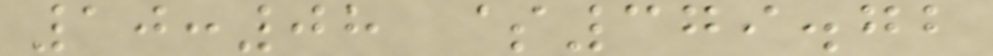10:08 $379.72
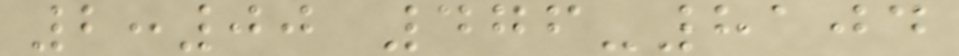2:00 476-8104
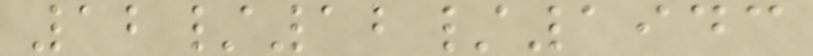12/12/1943
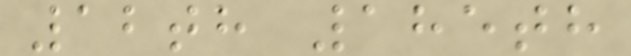12th 185th
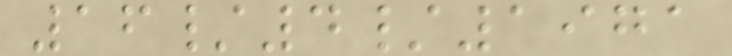16/4/1971
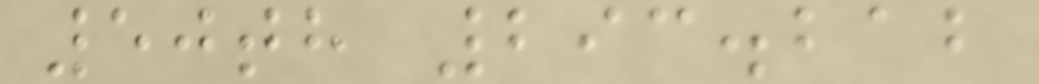50th 293.212
